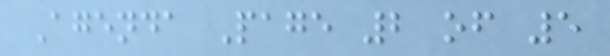Agenda Page 2 of 5
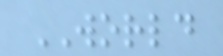WORLD
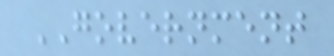GOVERNMENT
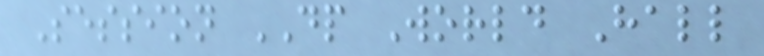Session DP World Hall
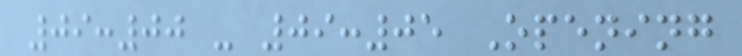09:00 - 09:05 Opening
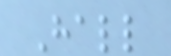Hall
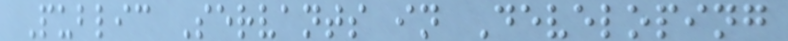Public Servants in Developing
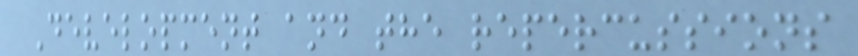Development and the repercussions
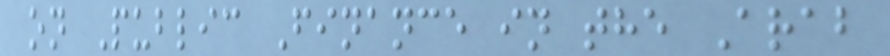on Public Finance in the Arab
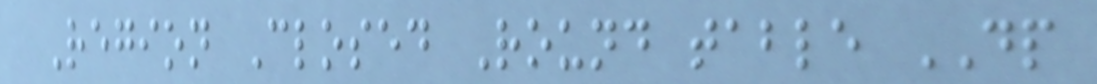Region Closed Round table DP
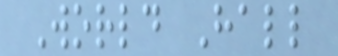World Hall
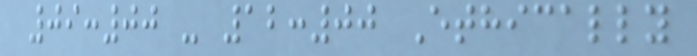09:00 - 12:00 Ethically
